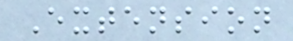Extension
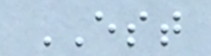EST
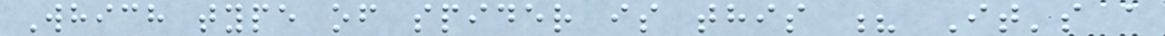Which type of spider is this ? It's a
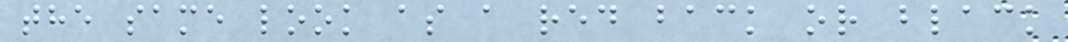the same look as a red back or black
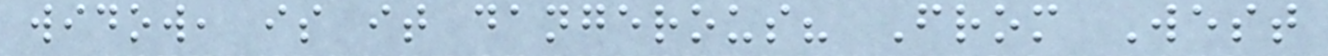widow, is it dangerous? From West
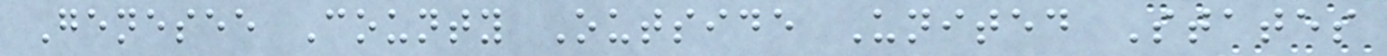Genesee County Outside United States
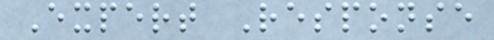Expert Response
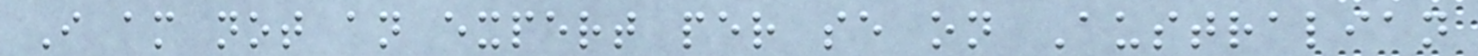I am not an expert per se on Australian
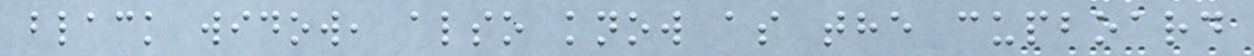black widow, also know as the cupboard
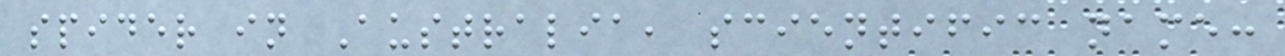spider in Australia, scientific name:
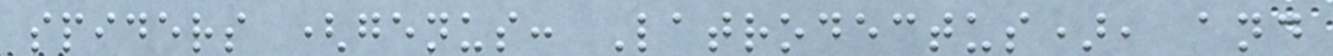spiders (genus: Latrodectus), and
